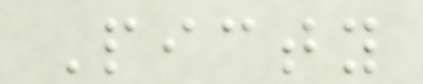Picty
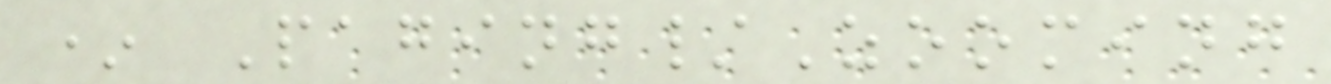* Paging/Zooming
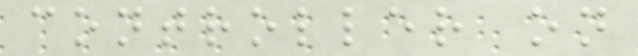controller on
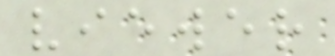viewer
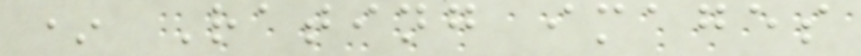* Rating images
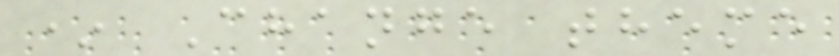* Change theme
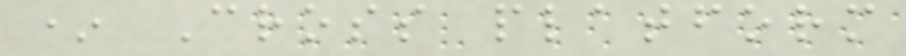* Cross platform
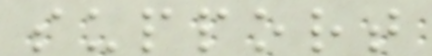support
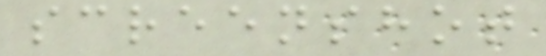screenshot
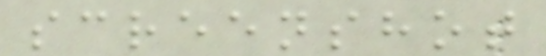screenshot
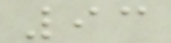93
